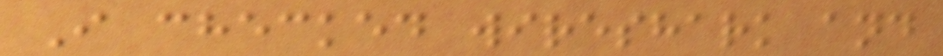I checked wireshark and
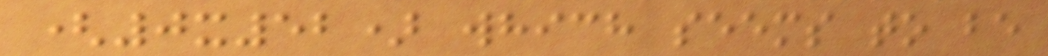(0x52) which seems to be
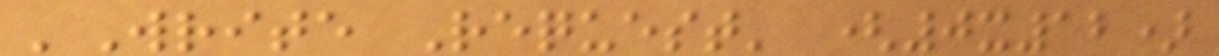'Write Request' (0x12)
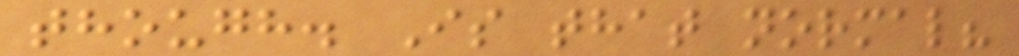though. Is that normal?
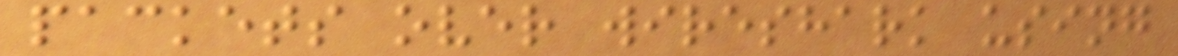packets over wireshark using
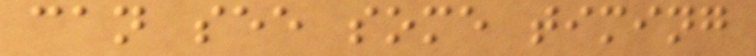can see some timing
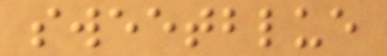sweetblue
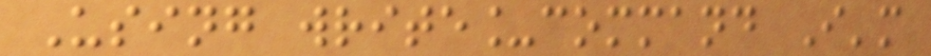Using write_command I'm
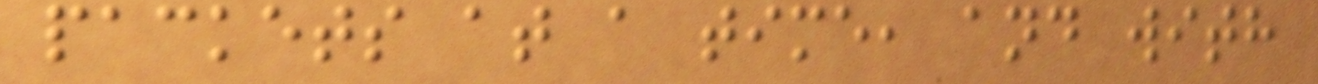packets at a time, and with
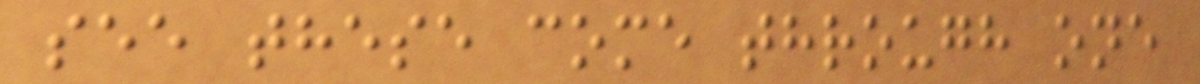see these come through one
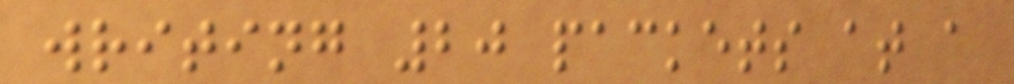writing 20 packets at a
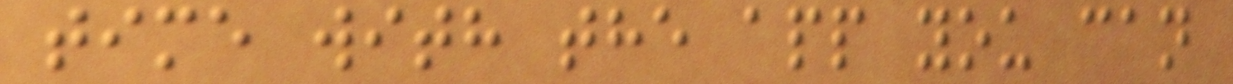time with the app you can
